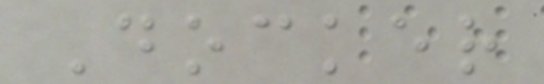Docker
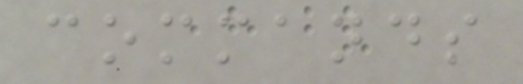commands
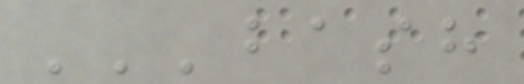'''bash
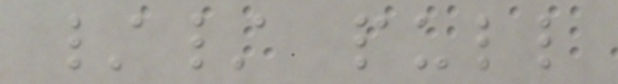// pull
